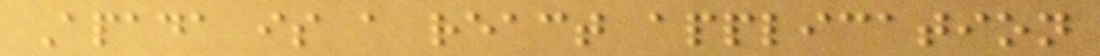Apada is a react application
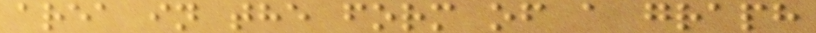area in the form of a graph
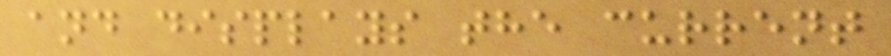and displays the current
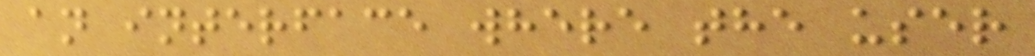an interface where the user
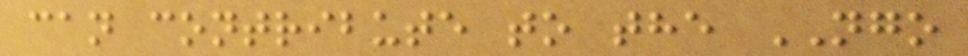can contribute to the NGO
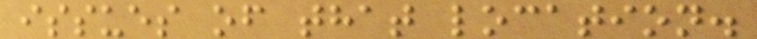issues of that location.
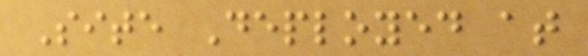Site Deployed at
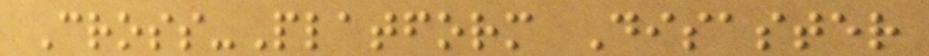Cross-Platform Disaster
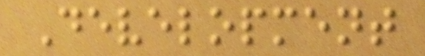Development
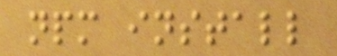npm install
